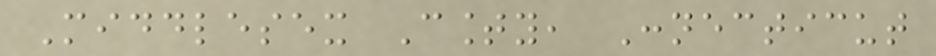Middlesex County, Connecticut
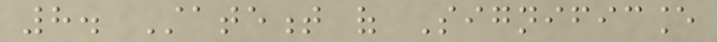8. Statement of Significance
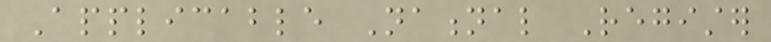Applicable National Register
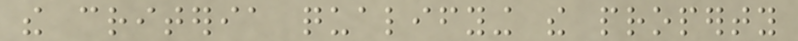the criteria qualifying the property
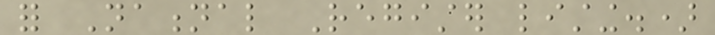for National Register listing.)
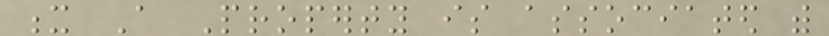x A Property is associated with
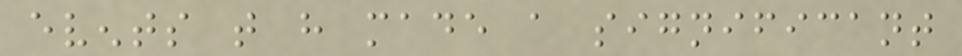events that have made a significant
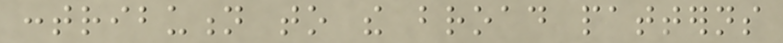contribution to the broad patterns
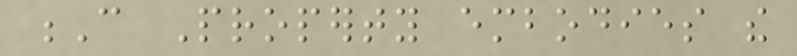C Property embodies the
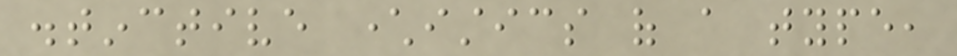distinctive characteristics of a type,
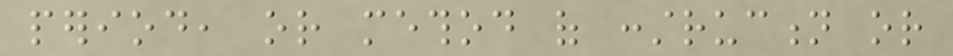period, or method of construction or
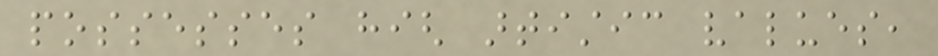possesses high artistic values,
